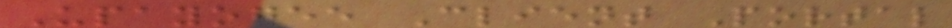Upayogee Client Portal
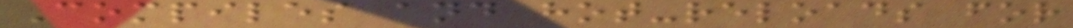Compiles and hot-reloads for
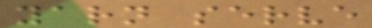yarn serve
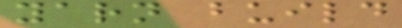yarn build
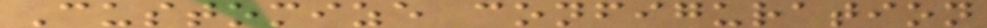Customize configuration
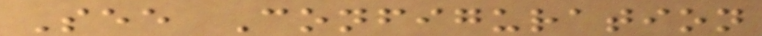See Configuration
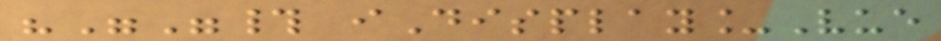"""# iDisplay_Vue
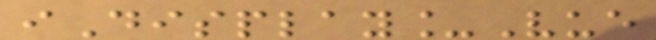iDisplay_Vue
